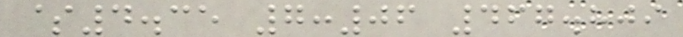$4.35 7:06 467.809
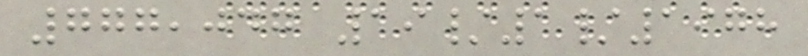777,047 19/1/1978
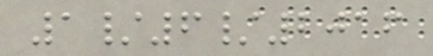1/6/2016
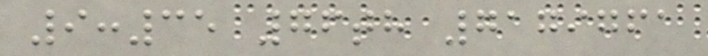9:35 76th 7179761
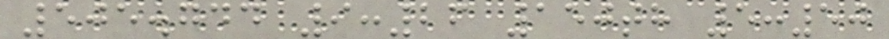505.744 9:26 150th 5:50
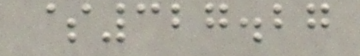$327.27
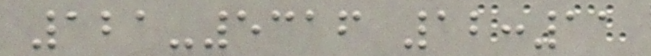121-5316 12:11
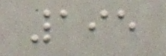195
